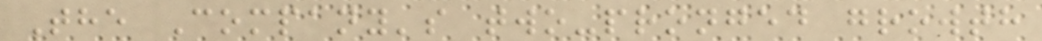The Company's two-pronged growth
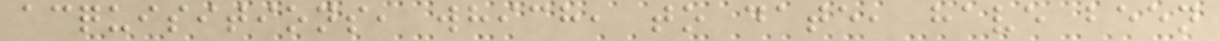acquisitions, which, to date, have been
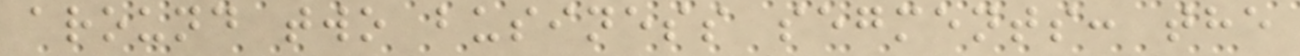around two business segments: the
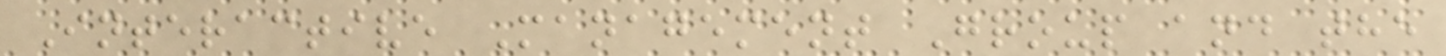Interactive Management Group and the
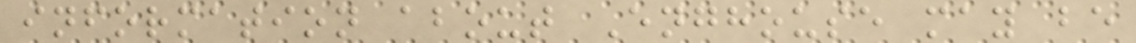information about Enghouse may be
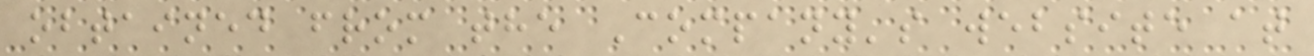obtained from the Company's website at
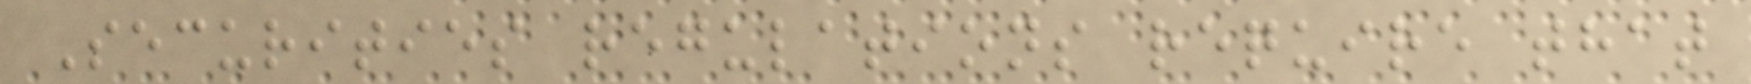Securities regulations require that
